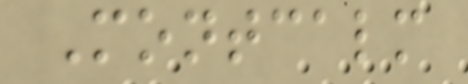Montcalm
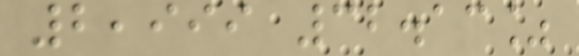2,999 32.13%
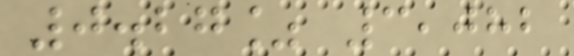0.27% 3,082
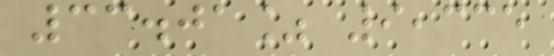33.01% 9,335
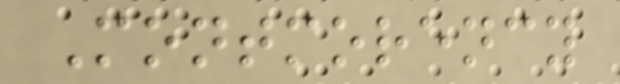Montmorency
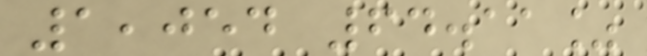1,054 64.11%
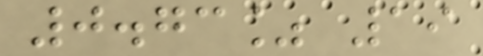0.73% 19
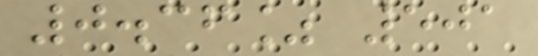0.36% 501
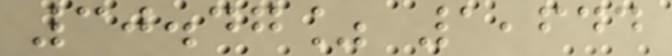30.47% 1,644
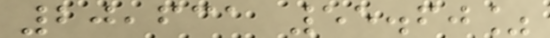20,631 55.60%
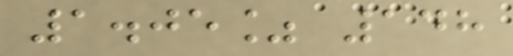1.05% 148
